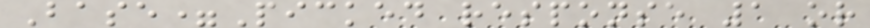Base=Picked response 1 or
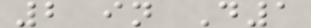2 in D1
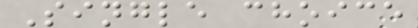Single choice
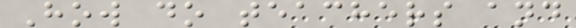How do teachers and
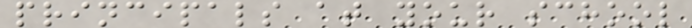principals at your school
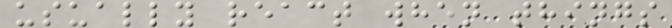usually react when things
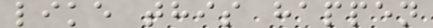like this happen
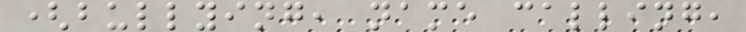(bullying, name calling,
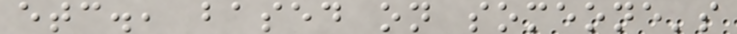etc., based on someone's
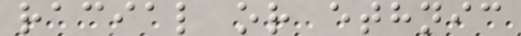racial or ethnic
